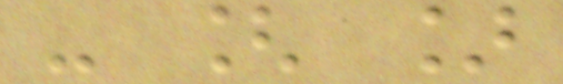- [ ]
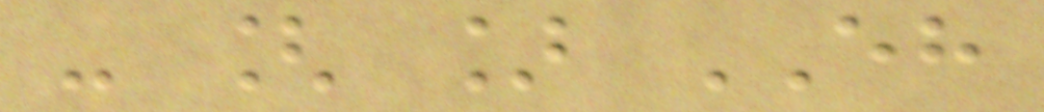- [ ] EH
